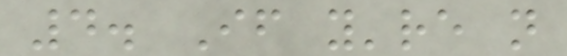4. If you're not
